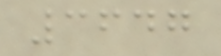3647
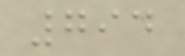794
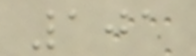101
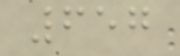657
